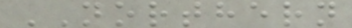NORTHERN
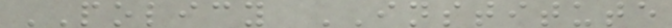POLICY INSTITUTE
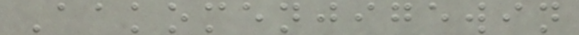Aakomenjigewin
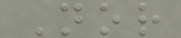Nor
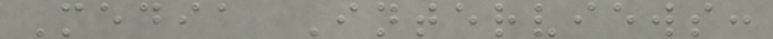Media Interviews:
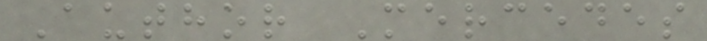Author Mercedes
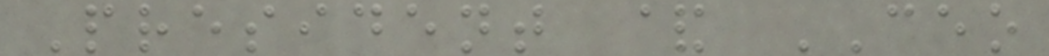President & CEO
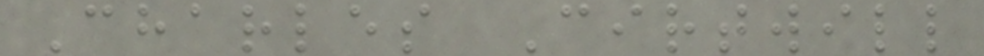Charles Cirtwill
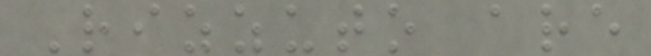Rizzuto are
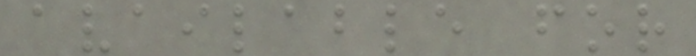available for
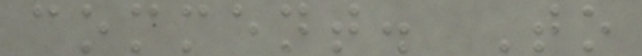comment. To
